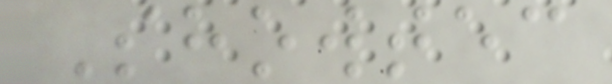Showtec
